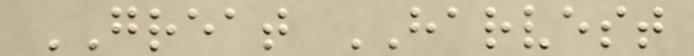GREAT HARVEST
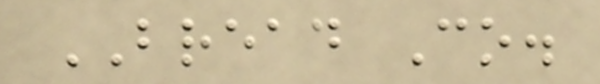BREAD Co.
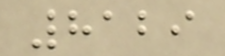8129
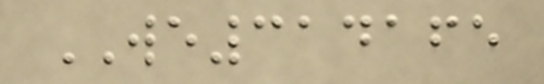WE314165
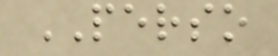PERSO
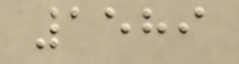1589
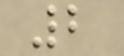2
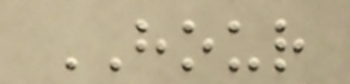HOUR
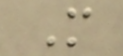M
